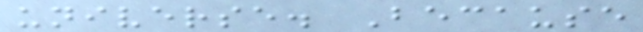universe. Because
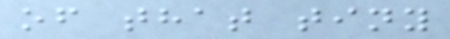of that tiny
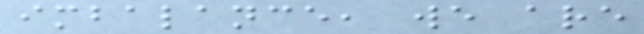imbalance, we are
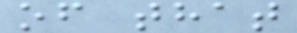of that
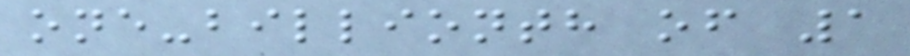one-billionth of 1
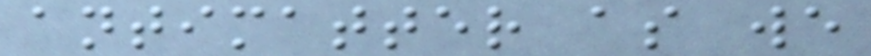antimatter as we
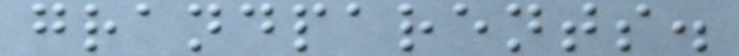grandparents.
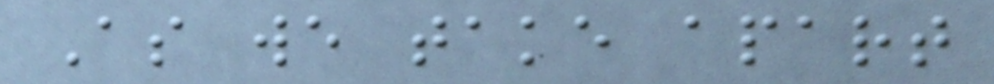As we take apart
